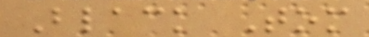Black Tom
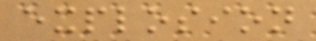explosion
